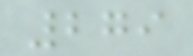279
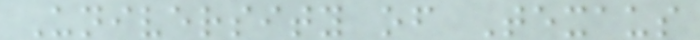University of Texaus
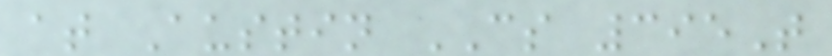at Austin CS 395T
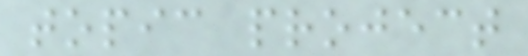topic project
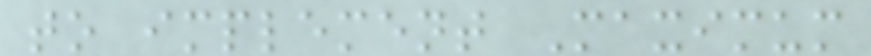to implement Maximum
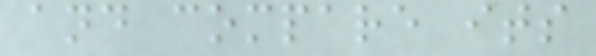and compare its
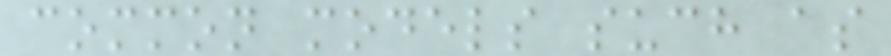common models such as
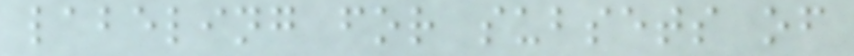labeling for subsets of
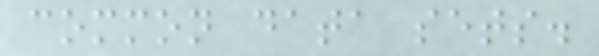common data sets.
